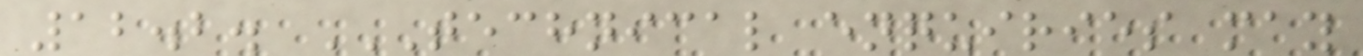12.2. TECHNICAL ENQUIRIES MAY
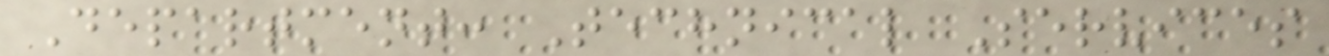Department: Technical Services
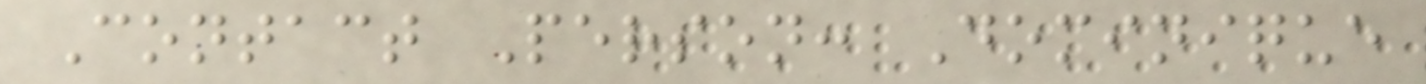Contact Person: Dominique
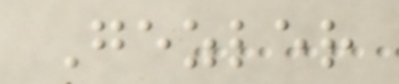Gezler
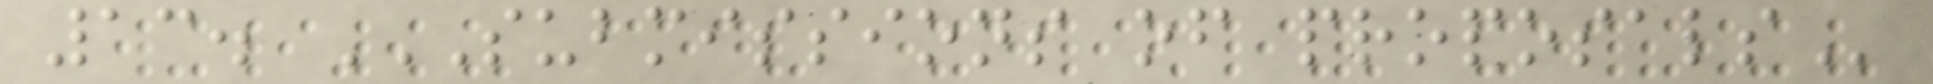13. SUBMISSIONS OF PROPOSALS
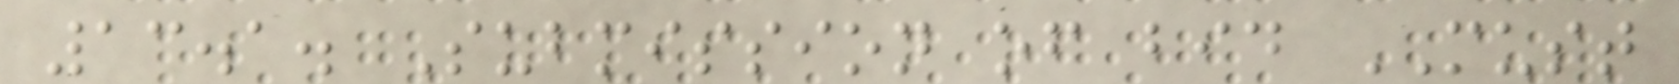13.1. Submission of bid MUST
